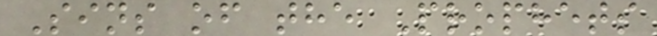Sins of the Prophets
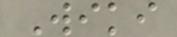Wiki
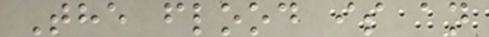The flood is an
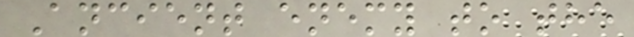Ancient enemy to the
